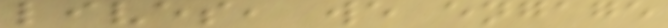lives, we engage
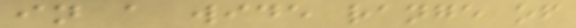in a wide range of
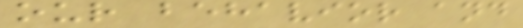our behavior and
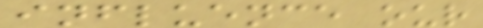influence our
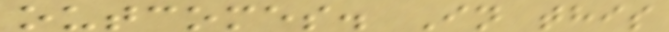outcomes. In this
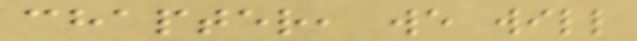chapter, we will
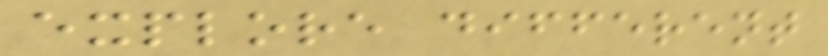explore different
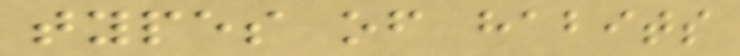types of habits
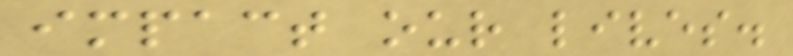impact our lives.
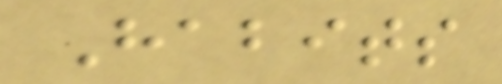Habits
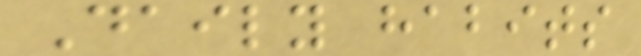Daily habits
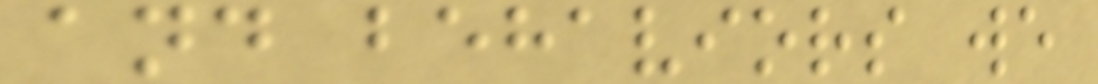and behaviors we
